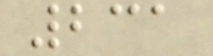231
